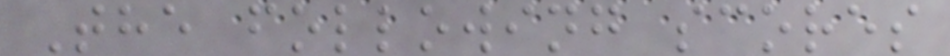The following scores
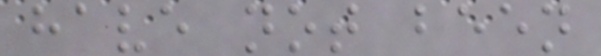have not been
